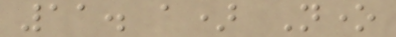11. a) None
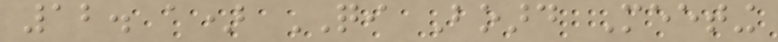12. a) QI Board Meeting
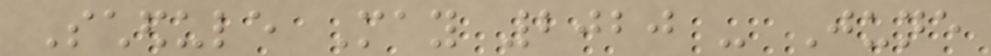Schedule May 2020 - June
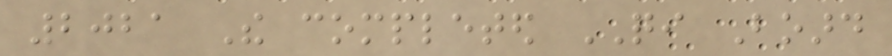2021 The completed QI Board
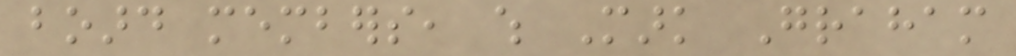board members, which Mark Graham
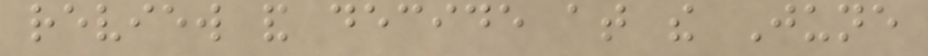review and decide at the June
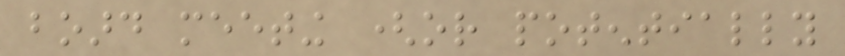board meeting (or potentially
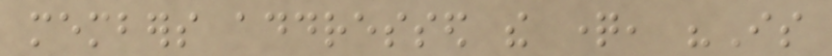members addressed the question, "Is
